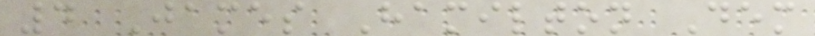4 James Hamilton Dem
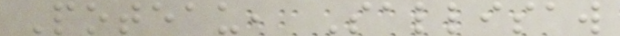Poteau, Sallisaw
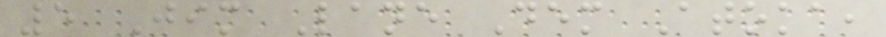5 Jim Lane Dem Atoka,
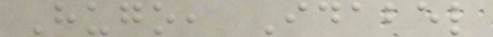Hugo, Idabel
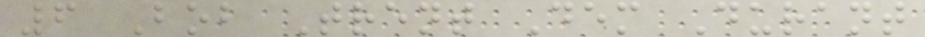6 Bob Trent Dem Durant
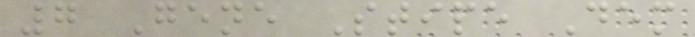7 Gene Stipe Dem
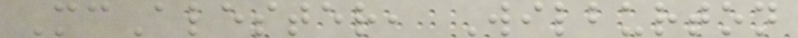McAlester, Wilburton
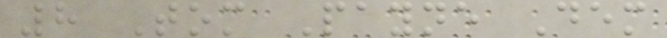8 Tom Payne Dem
